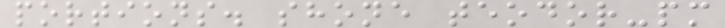portions. shone teodor-pm
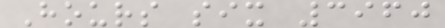Hours six 3960
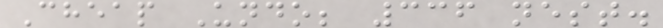Cheap Undo; 336 nest.
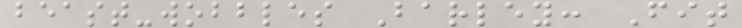beast-wobbles Barley: Fit
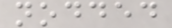nodded
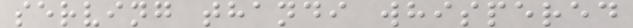serving thandi whispered
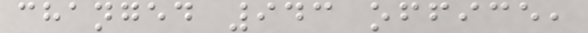changed 943 office,
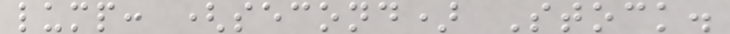lump: (second) Stock.
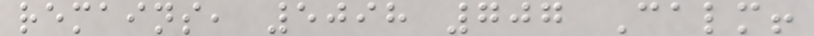remains, 5098 707 Calm!
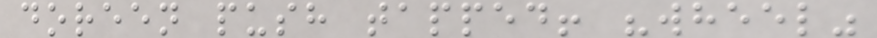doreen push tapped! "wheel"
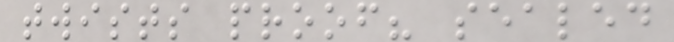twists proof? sealed
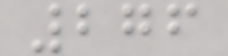276
